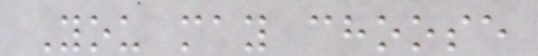You may choose
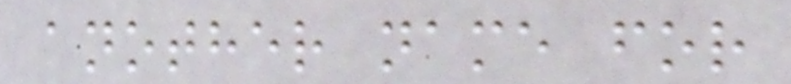another name for
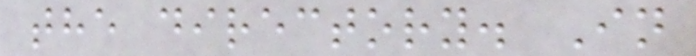the directory. In
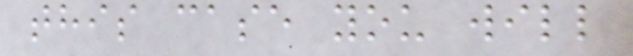this case you will
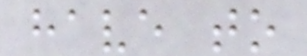have to
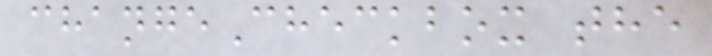changeCheckbox the
